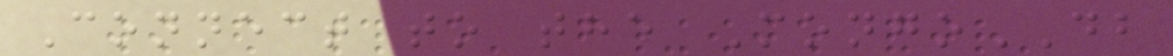Connect to the MongoDB
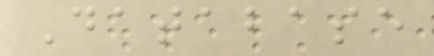Database
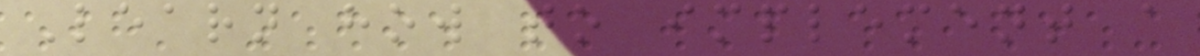Learn how to implement a
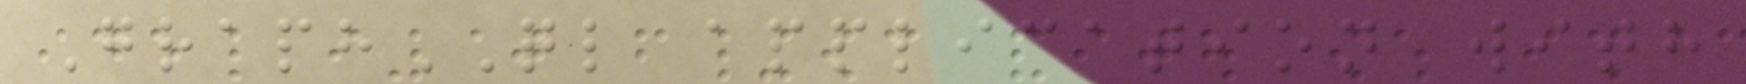GraphQL application with
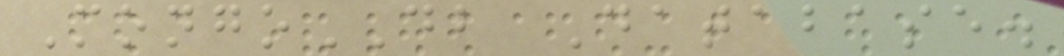MongoDB Database.
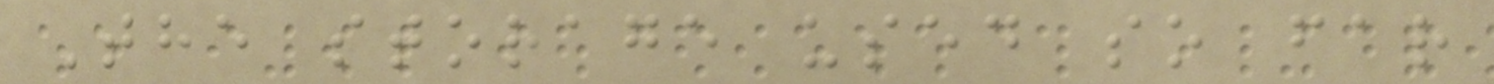The storage used so far
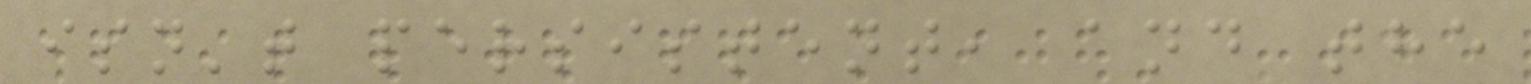isn't persistent, and the
